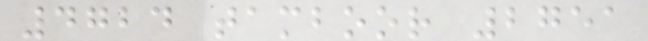4724 tamboor 2751
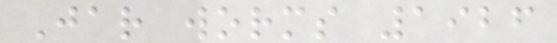Jar worms 1926
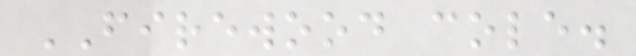FIREWOOD cole.
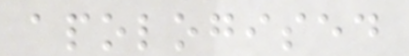apologised
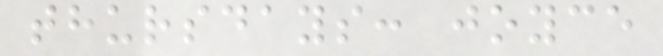thursdays: joyce
